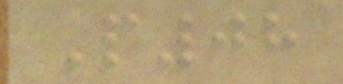P08
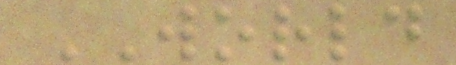WORLD
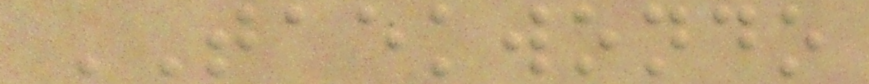TAEKWONDO
